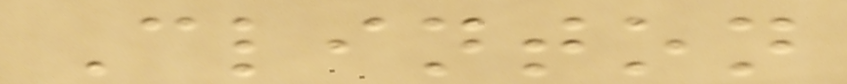Clinton
